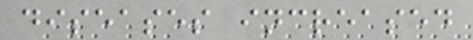diseases increased
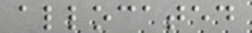allocated
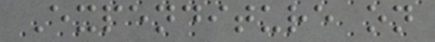Expenditure on
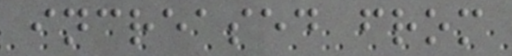increased from
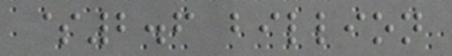$2.6 billion
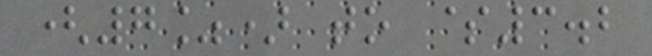(7%) to $3.2
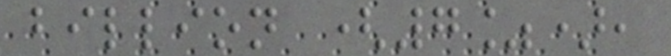billion (7%),
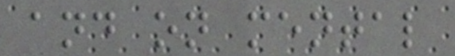and on mental
